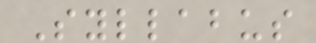Syllabus
